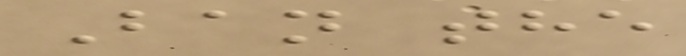Ban the
